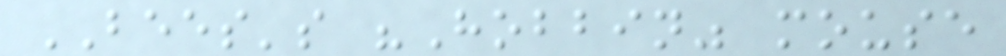BEES's "Hobbin" mouse
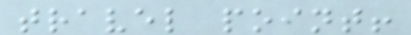travel point!
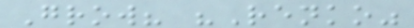Grow? "Renko"
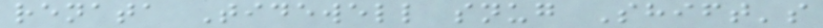renata Tidewell snug Shift's
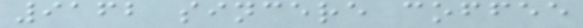9162 sincere coffee
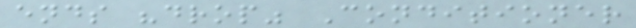ends "drop" Conditioner
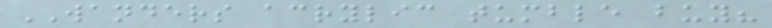WANDERS acrylic tumble buy?
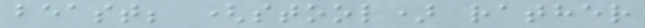beast; (stool) rather
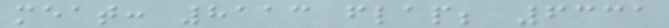meat: 8113 flap; 6331
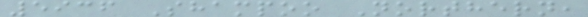5936 Shampoo Northern,
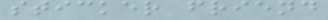sticker friend
